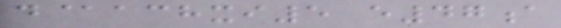d@achxi5 e47a
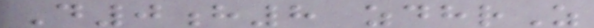D0h8 zdhrZ
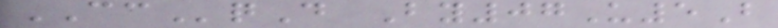CCqD By07U5B
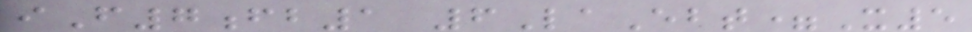iF7fb1 6LaEbt=X5
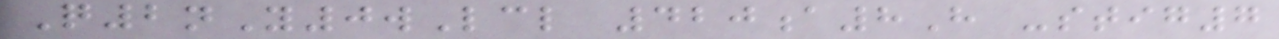Q2nY0wLcl 420a8H -stig7
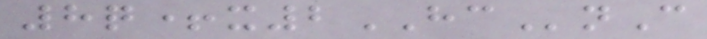8q+x2HCnC
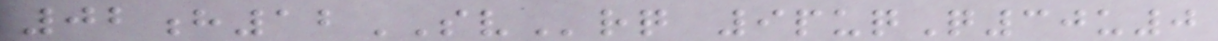02h12SVrq 9puqQ30u0
